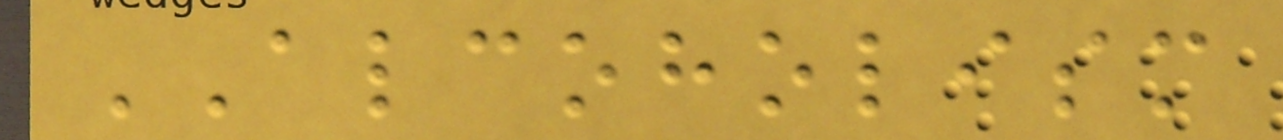ALCOHOLISM
